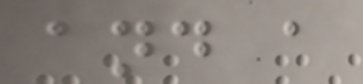and a
